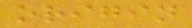origin
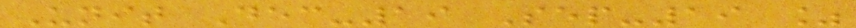Unit Dec-19 Sep-19 %
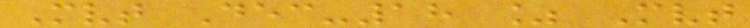Mvt Dec-18 % Mvt
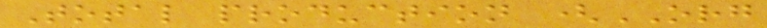Total production (ORG
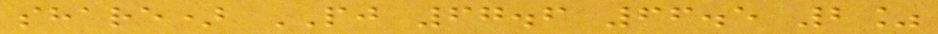share) PJ 67.6 66.5 2%
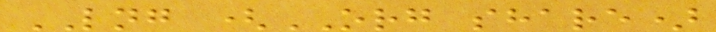LNG (ORG share)
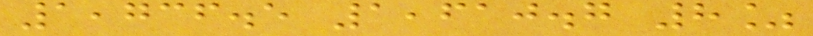1,736.5 1,610.7 8%
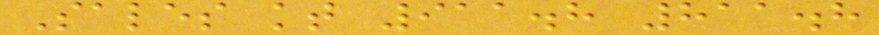Sales kt 911.8 811.8
